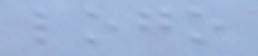logo
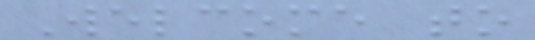Welcome to
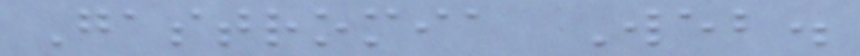Gastromia Web.
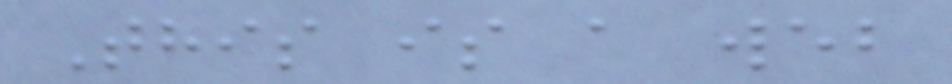This is a web
